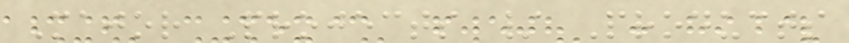Major Projects / Products
